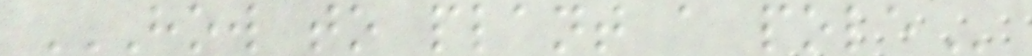HOW TO PLANT A POLE
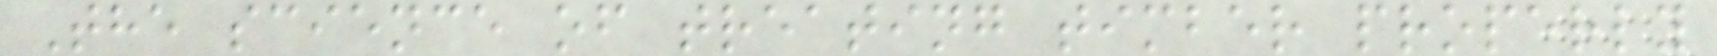The science of treating timber properly
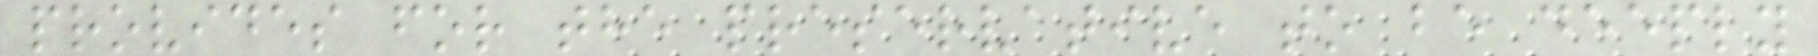provides for the preservative to be deeply
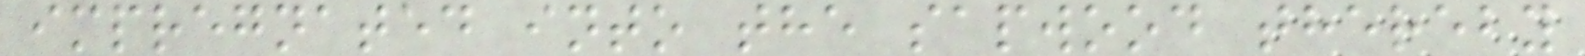impregnated into the sapwood thereby
